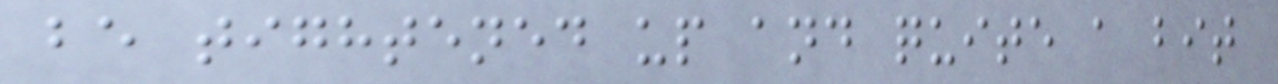be tightened up and quite a bit
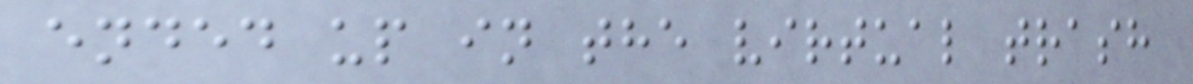ended up in the virtual trash
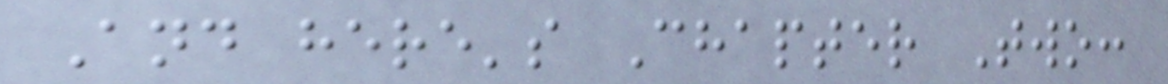And here's Chapter Two:
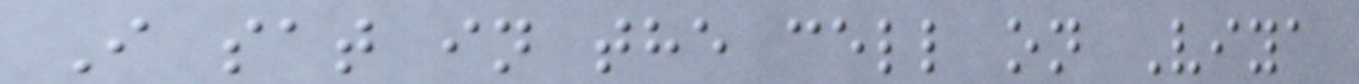I sat in the cell on Viya
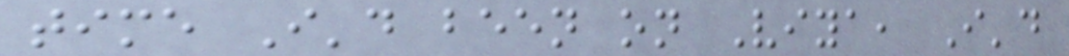time I'd been on Viya, I'd
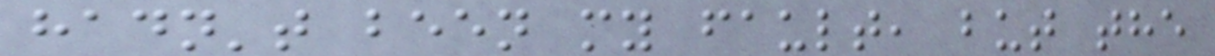hadn't been my fault, but the
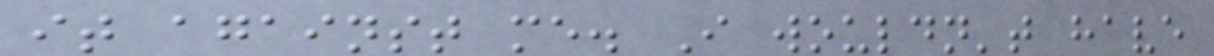it against me. I wouldn't have
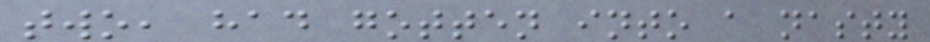two, had gotten into a nasty
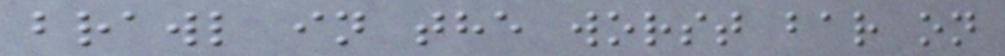brawl in the worst bar on
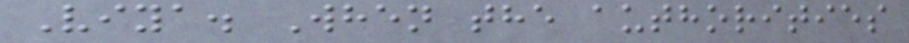Viya. When the authorities
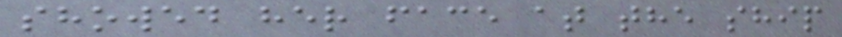showed her face at the ship
